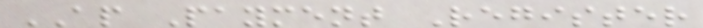AP Payment Register
